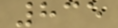835
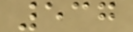537
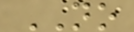NO
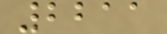2211
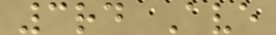3rd Ave
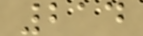214
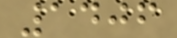1406
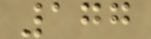177
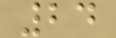24
